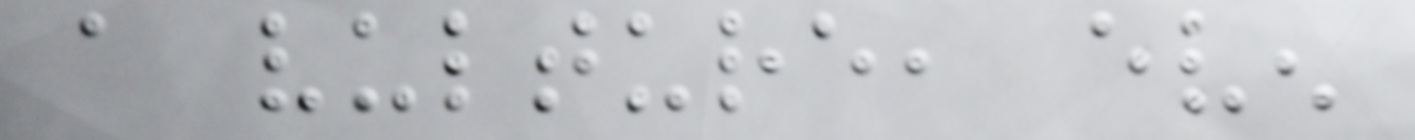a vulture, even
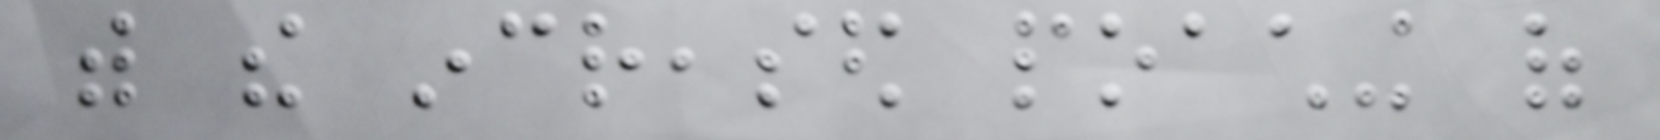with the increased poaching of
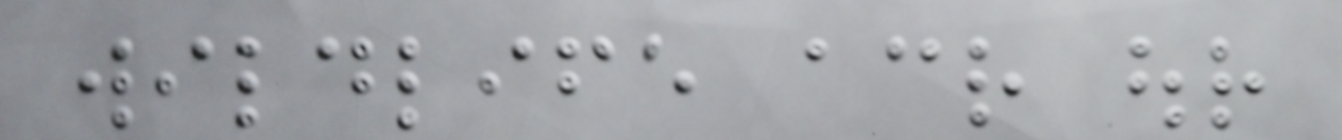wildlife across our
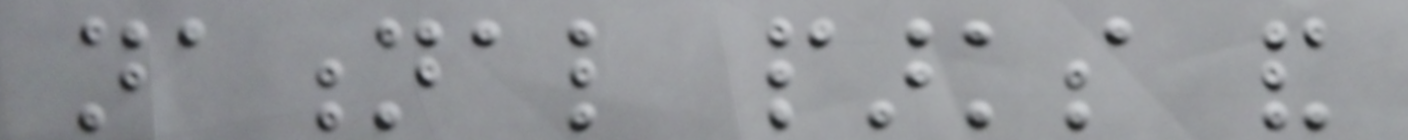national parks and
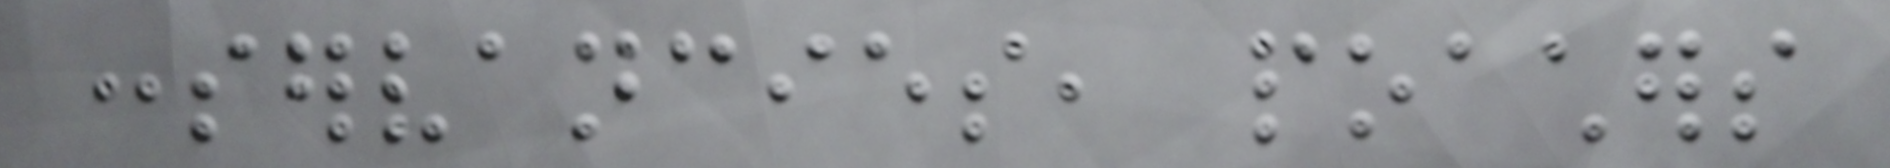conservancies, poachers
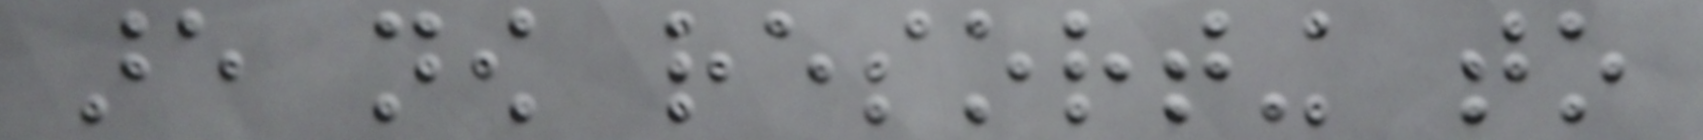are now resorting to
